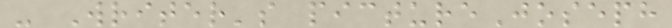- Writer's pictureJoseph
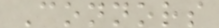Connors
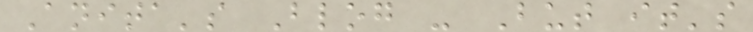Anita's Blog - But it's
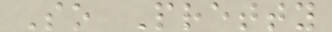So Pretty
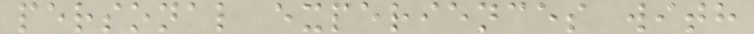personal experiences with
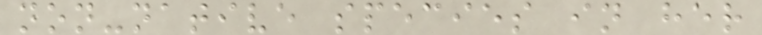non-native species in her
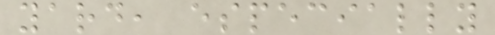yard, especially
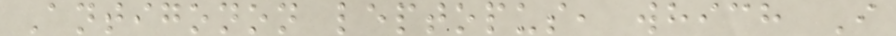Antigonon leptopus, which I
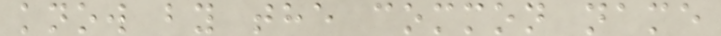know by the common name
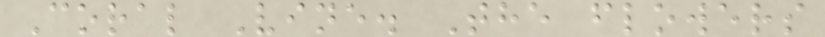Coral Vine. The flowers
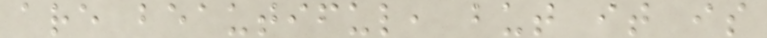are beautiful, but it is
